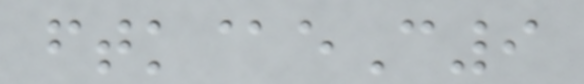ftk@eC9
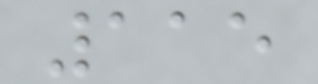115
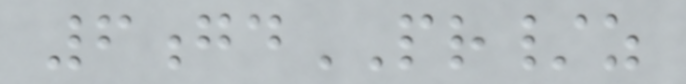6gdPR/z
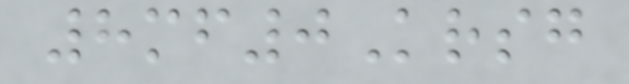8mf0Krsg
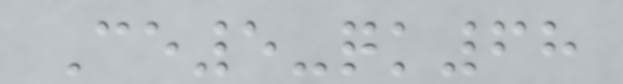Ce5-qk68
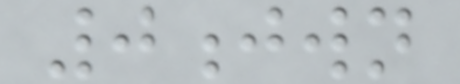0jwn
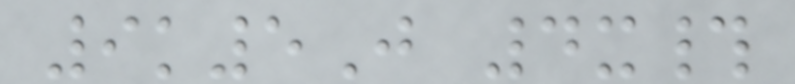9k5J 4x#
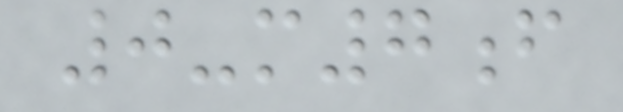0-m7f
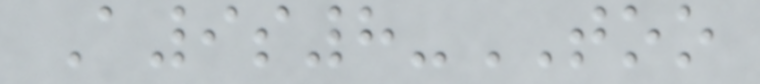A9s8-TOO
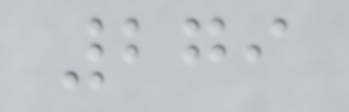279
